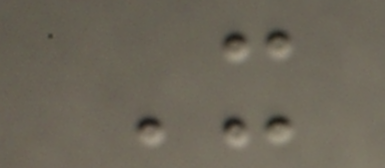It
